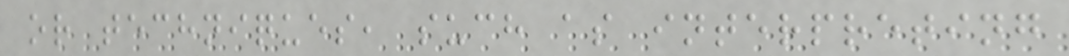or techniques, such as interpreting
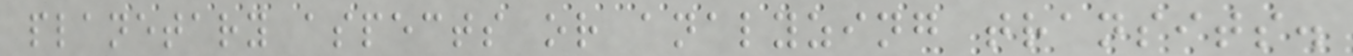planetary aspects or analyzing transits.
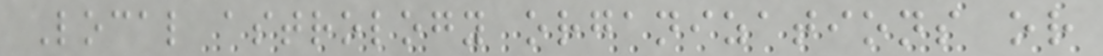Local astrology organizations or
